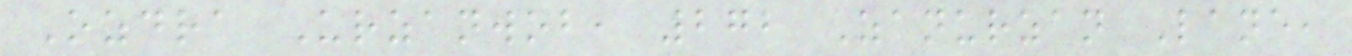Ozdra Urzanwob, 272 Zanurzan Lane,
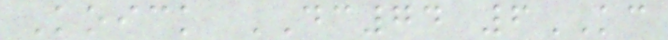Koick DC74 6KC
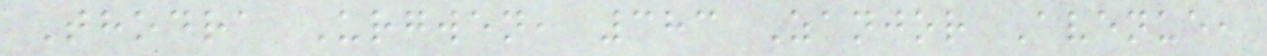Thodra Urgwen, 383 Zanjor Avenue,
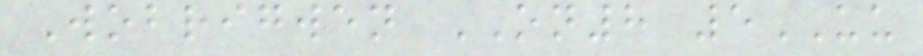Wobrigwen ON8 5UU
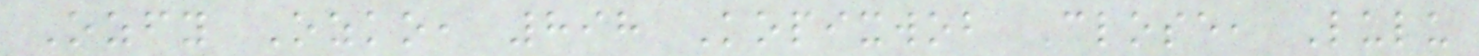Ozfy Ozko, 898 Kopixwob Close, Lulu
